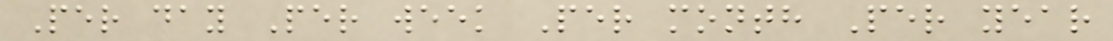Per day Per week Per month Per year
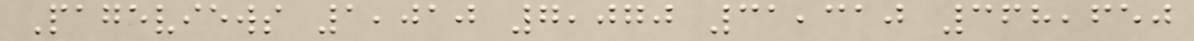Pageviews 1,010 7,070 31,310 368,650
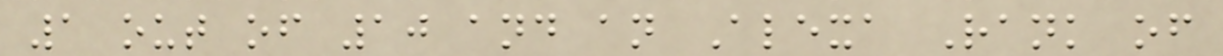1 out of 10 and an Alexa Rank of
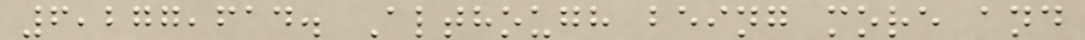6,277,614. Although being more and
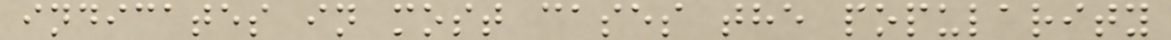indicates in most cases the popularity
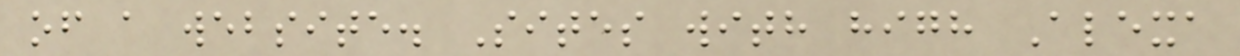of a website. Sites with high Alexa
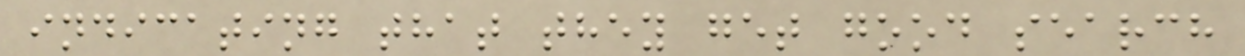indicating that they get good search
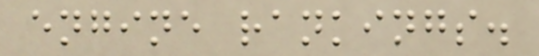engine rankings.
